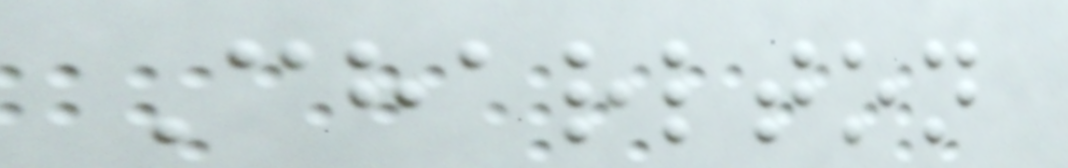Charlton
